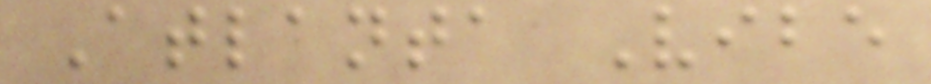Atlanta Vibe
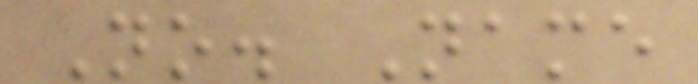No. Name
